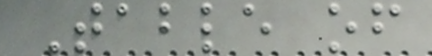Table of
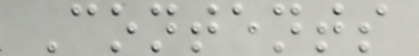Contents
